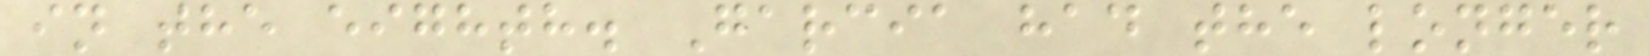in the eighth. Garcia had the longer
